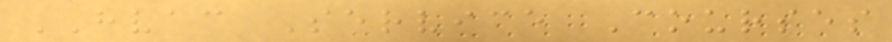HVAC Service Courses
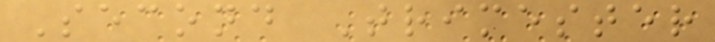Second Trimester
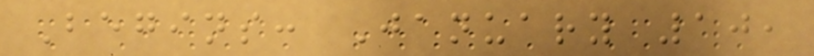Begins: January 10,
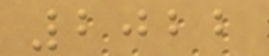2022
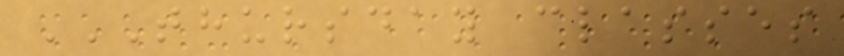THURSDAY CLASSES
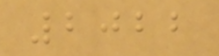2022
